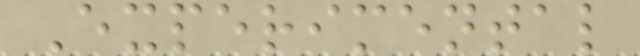Experimental
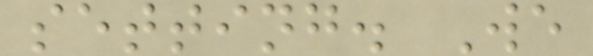setting. We
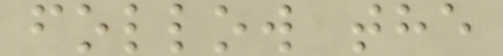follow the
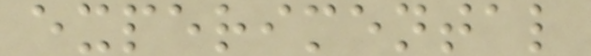experimental
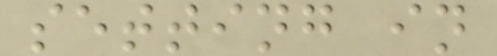setting in
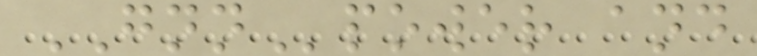GNNpower and
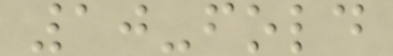10-fold
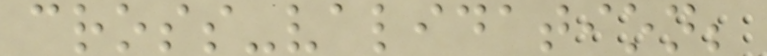cross-validation;
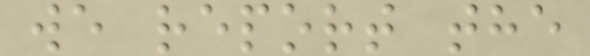we report the
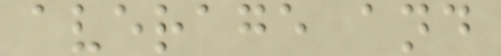average and
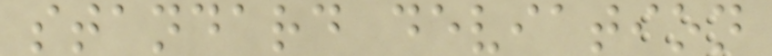standard deviation
